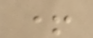+
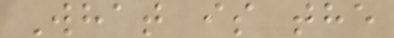What is the
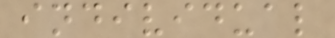individual
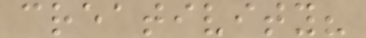creativity?
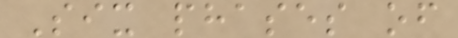Six phases of
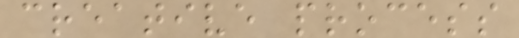creative process
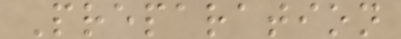Preparation
